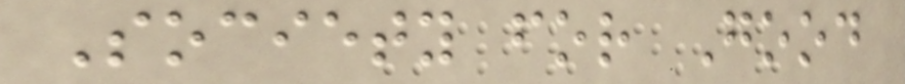Society for Good
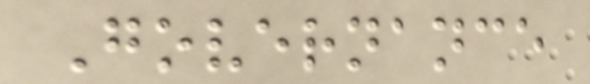Governance
